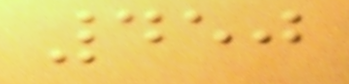450
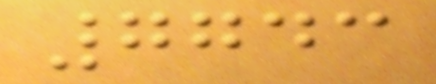7743
